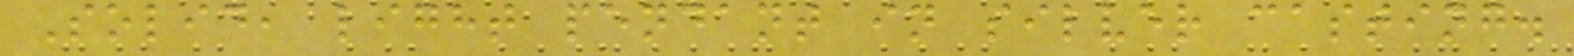Solid, light pendant in silver casting.
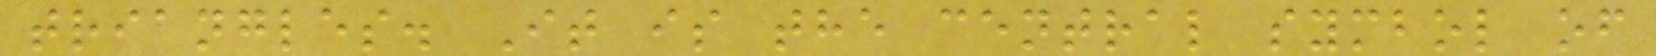triangles. It is the central symbol of
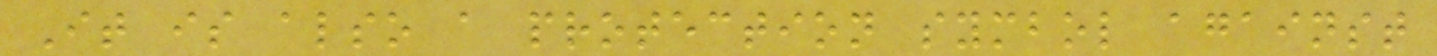It is also a protection symbol against
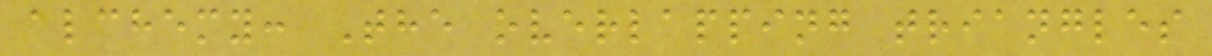alchemy: The overlapping triangles
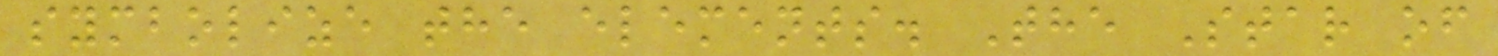symbolize the elements. The Star of
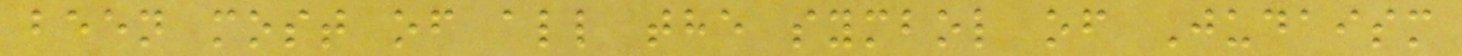been most of all the symbol of Judaism
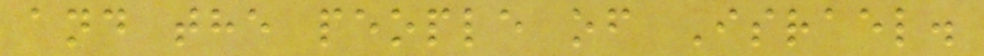and the people of Israel.
